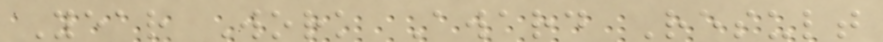Year Work Award Result
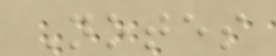Notes
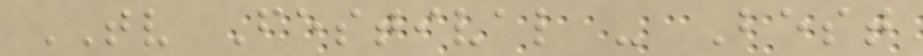TV Festival - Best
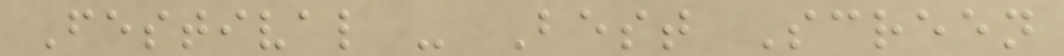Festival - Best Screen
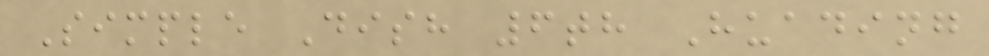Simple Dish 6th Huading
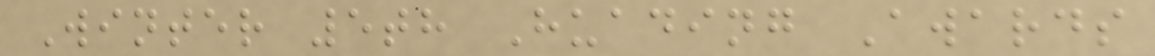Winter 5th Huading Awards
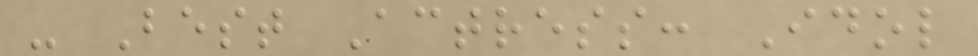- Best Actress: Idol
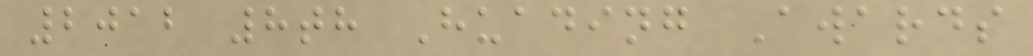2012 8th Huading Awards
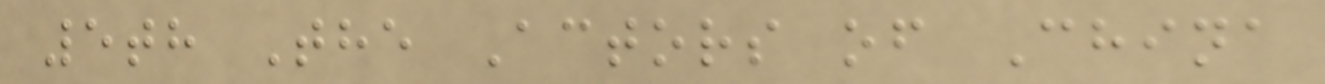5th The Actors of China
